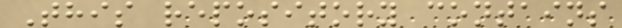This repository contains
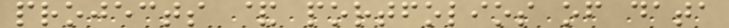projects & portfolios of data
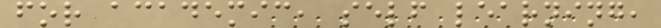for academic, self learning,
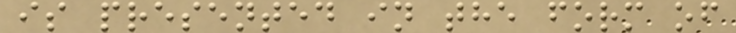is presented in the form of
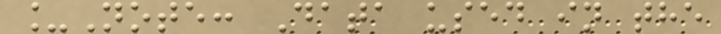_Note: Data used in the
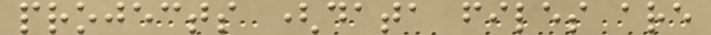projects (data files are
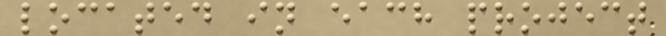located in each project
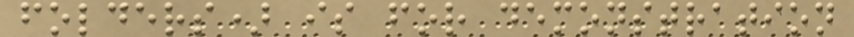folders) is for demonstration
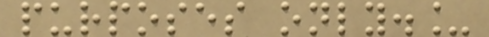purposes only._
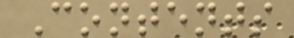Contents
